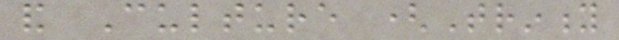and Culture (Trinity
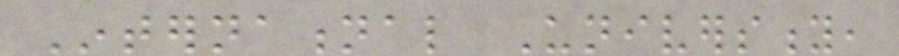International University,
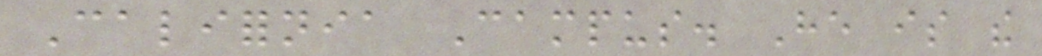California Campus. He is the
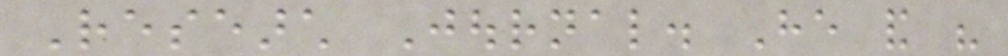Research Journal. He and his
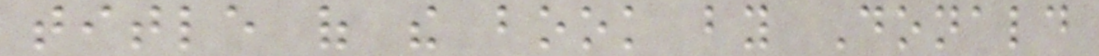title of the book by Donald
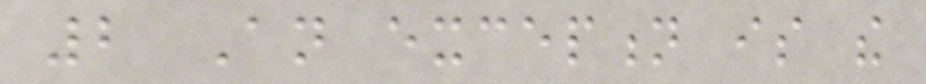2 An exception is the
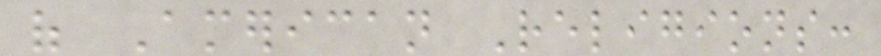of American Religions:
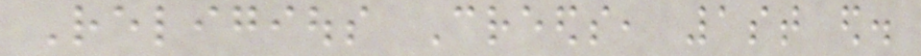Religious Creeds, 1st ed.
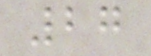27
